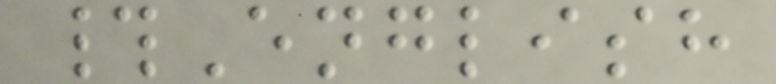#English
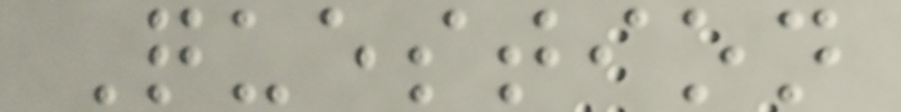Question
